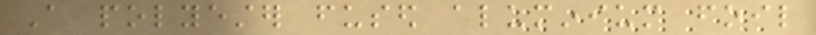A polyester fused aluminium foil
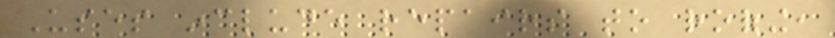Uses include repairs to roofing,
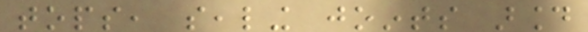tops, sealing joints around
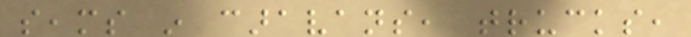seams in caravans, trucks,
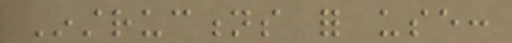Instructions for use:
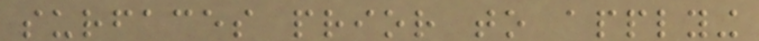surfaces prior to applying
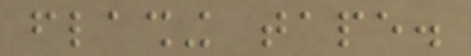flashing tape.
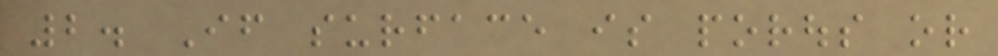2. If surface is porous or
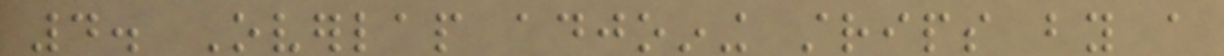4. Overlap adjoining strips by a
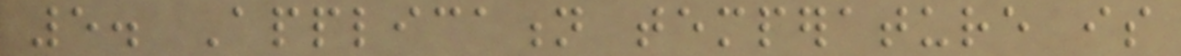5. Application temperature is
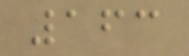163
